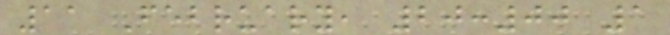11 February, 20:00 1
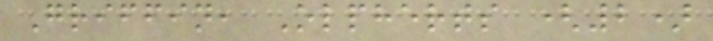Griffin, Olpherts (2)
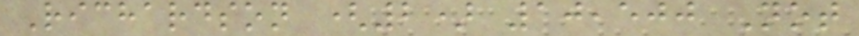Richardson (2) 10,500 Not
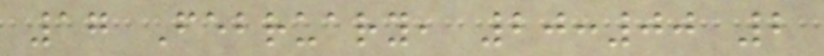17 February, 20:00 2
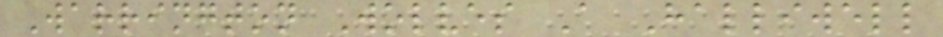Warrington Wolves A Halliwell
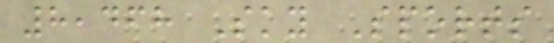8,468 Sky Sports
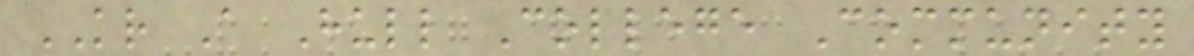KR A Hull College Community
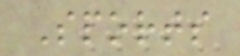Sports
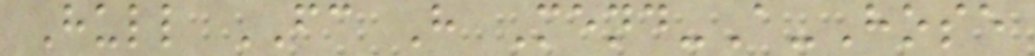Hull FC H Mend-A-Hose
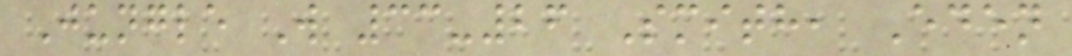Jungle W 33-26 Smith, Eden
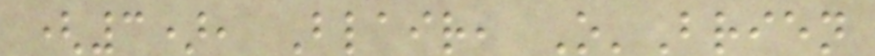(3), Blair, O'Brien
